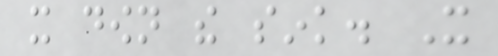it down the sink. It
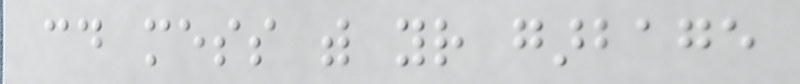could mess with your garbage
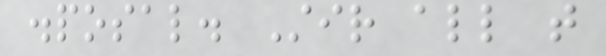disposal. Stir all that
